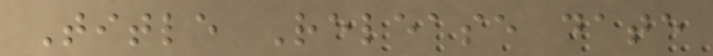Title Release date
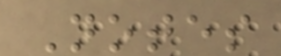Notes
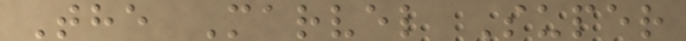The Marvel Super
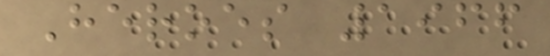Heroes 1966
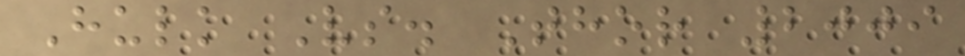Hulk Vs. Thor 2009
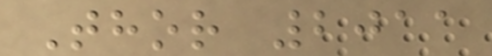Thor 2011
